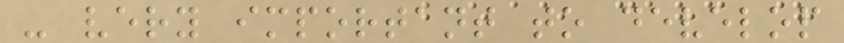- very important to develop
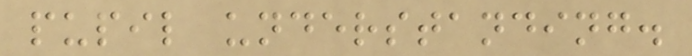pupil understanding.
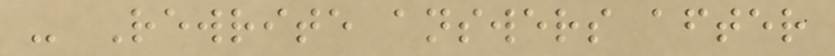- Rewrite answers after
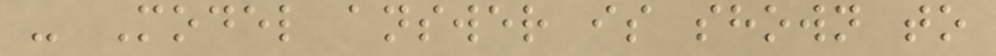- Model answer is shown to
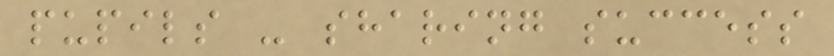pupils - sharing success
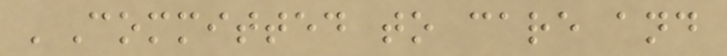'Committed to care and
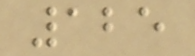125
